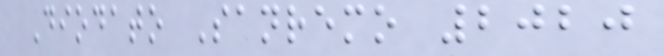Diodato Sanremo 2020
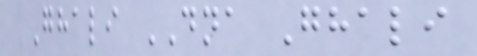Ghali DNA Ghali
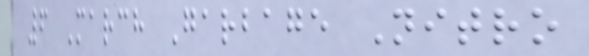6 March Garbage Nitro
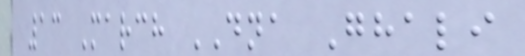13 March DNA Ghali
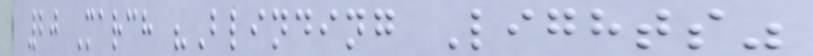20 March "Blinding Lights"
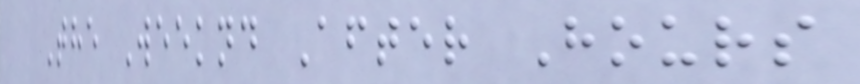The Weeknd After Hours
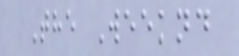The Weeknd
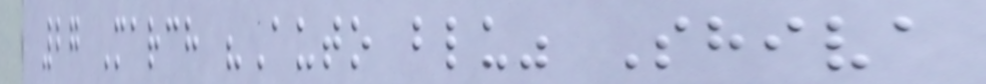27 March "Auto blu" Shiva
